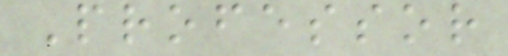Professor
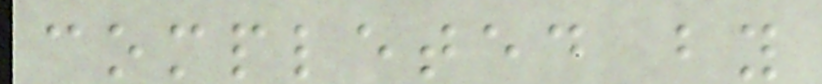completed by
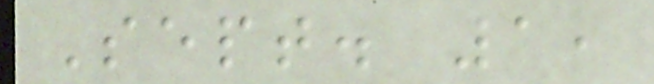Sept. 1,
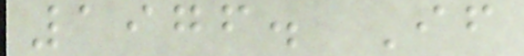1976. If
